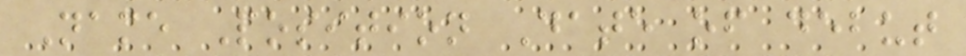Name Position Date of debut
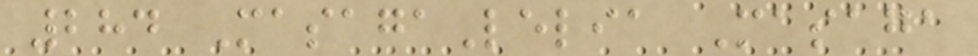284 MasagaLelia Masaga
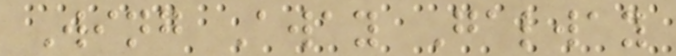Wing Away Galway
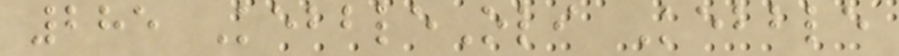285 KebbleOli Kebble
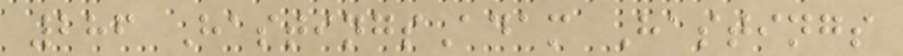286 HastingsAdam Hastings
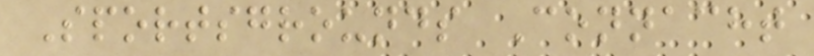Sportsgrounds Connacht
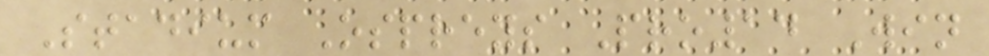Stadium Ospreys Pro14 Win
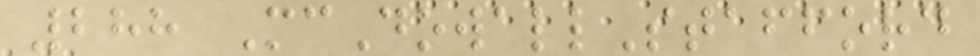288 McDowallStafford
